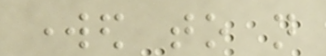worked to not
